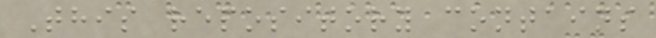This repository contains
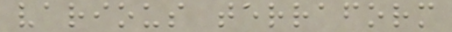various terraform
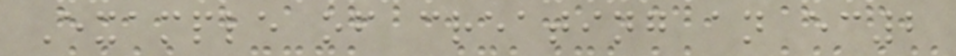Example of creating an ec2
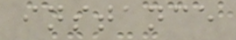instance
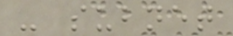- subnet
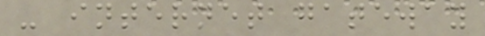- internet gateway
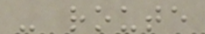- route
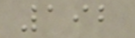192
